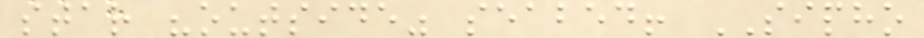star "outside" seabed! SIPHO
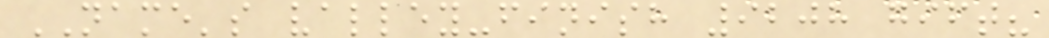NAME's valley-finish 9208 gift?
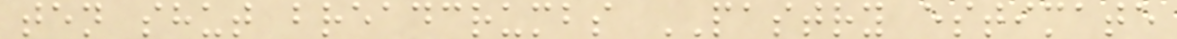ten shut breadcrumbs PASTRY estimate
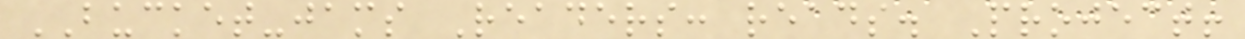BUCKET-jams Readers: reads. Project!
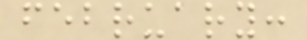february:
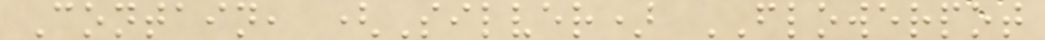Contain, (Silver) FLOWERPOT
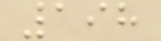198
